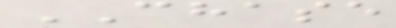CHASE
